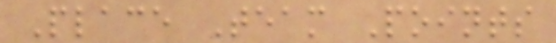Place Team Points
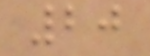20
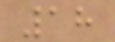18
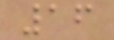16
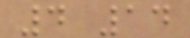4 14
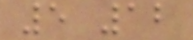5 12
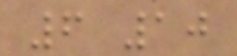6 10
